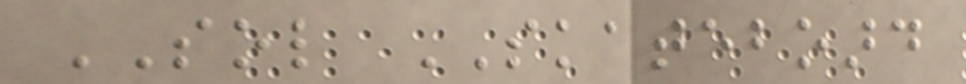SOL SKATEBOARD
